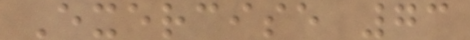Exercise 73
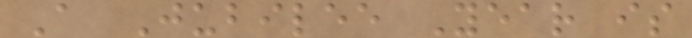A Jubilee Year is
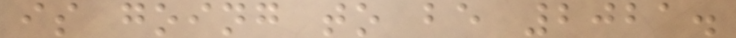is going to be 2021.
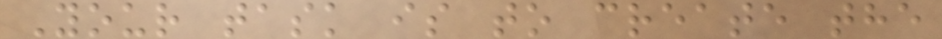Your task is to create the
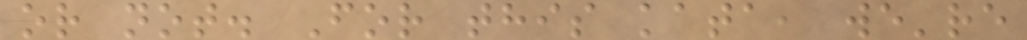or not. For this kata, we're
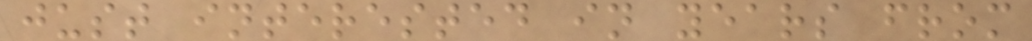just interested in years from
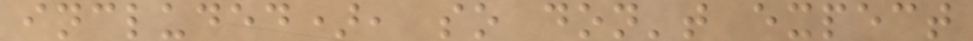included), so don't expect
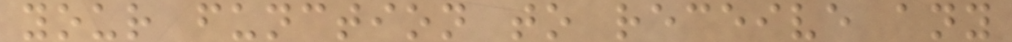your function to receive any
